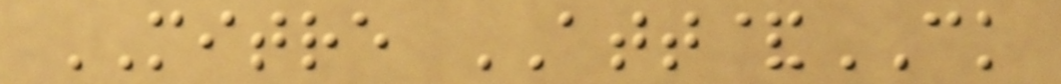MITRE ATT&CK
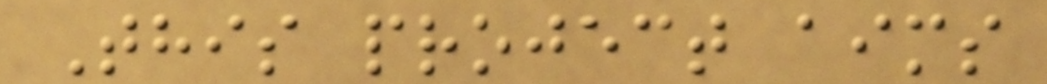This project aims
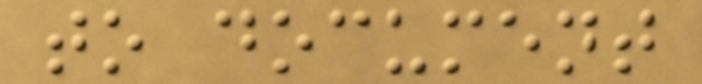to document
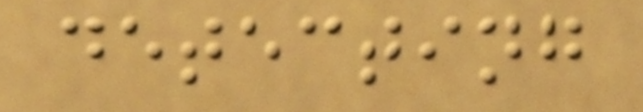detecting
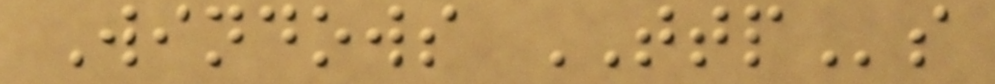Windows TTPs
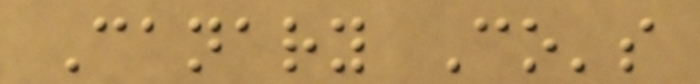Canary Co's
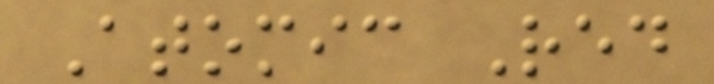Atomic Red
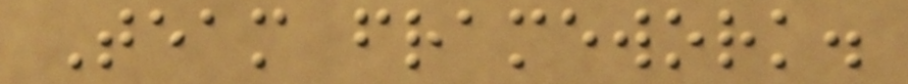Team framework.
